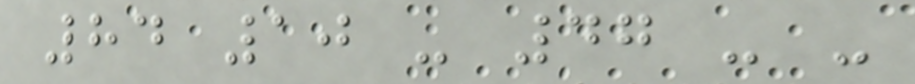84 10 - 47 - -
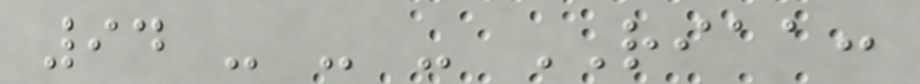94 - - - RIAA:
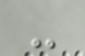-
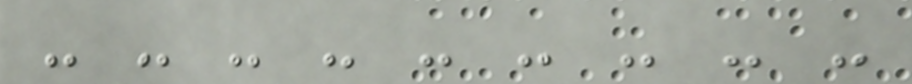- - - - - - - - -
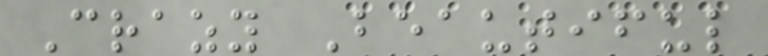Crazy Beautiful
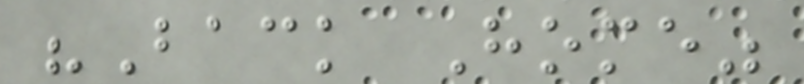"Back Home"
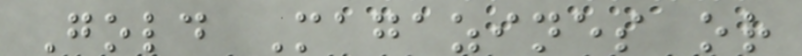Gold Magazines or
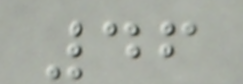46
